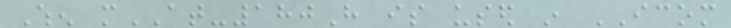When mAT-180H is used in ICOM
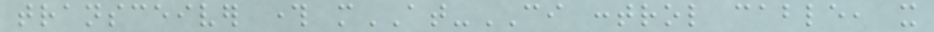transceiver through mAT-CI control cable, it
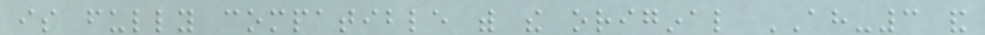is fully compatible with the original AH-3 and
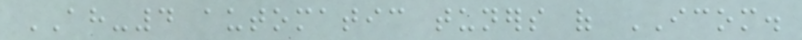AH-4 automatic tuners of ICOM.
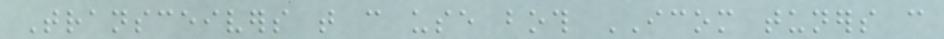Transceivers that can use both ICOM tuners can
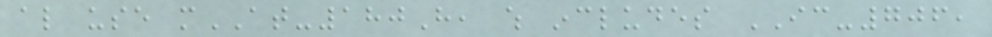also use mAT-180H, which includes IC-706,
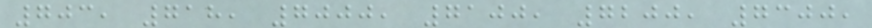703, 718, 7000, 7100, 7200, 7300,
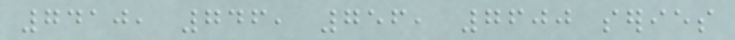7410, 746, 756, 7600 series
